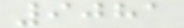9081
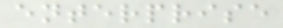enterprise
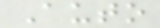Auto
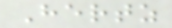Hertz
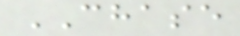CHASE
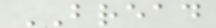BREAD
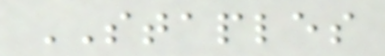STAPLES
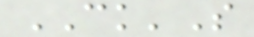CK'S
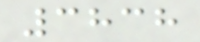3838
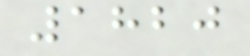1820
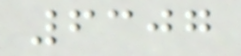6307
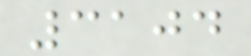3104
